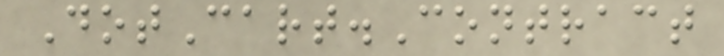DotCart.Contract
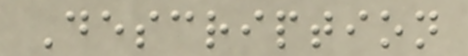Description
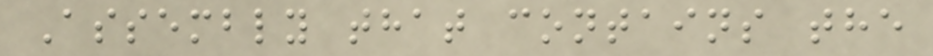Assembly that contains the
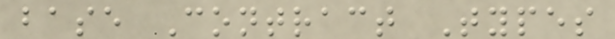base Contract Types
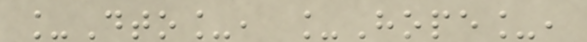_Dto_, _Hope_,
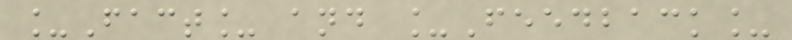_Fact_ and _Feedback_
